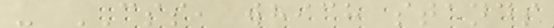- CSS, which stands
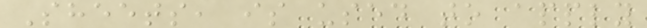Sheets, is used to apply
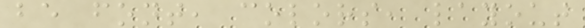be font, colors, layout
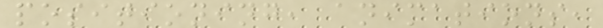positioning, animations,
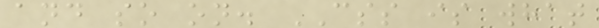and so on. CSS is what
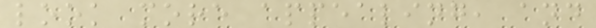look more appealing, and
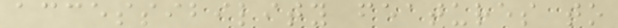accessibility features to
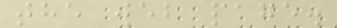the web page.
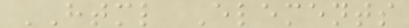HTML Elements
